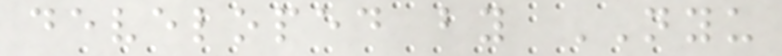developed by NYU
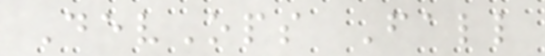DevOps Fall
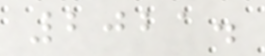2021.
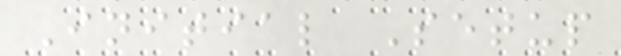Initial Setup
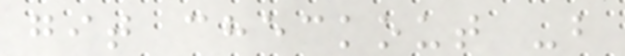git checkout -b
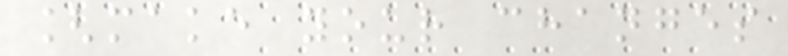[make your changes
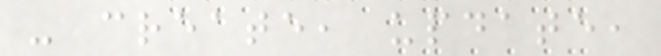- create, update,
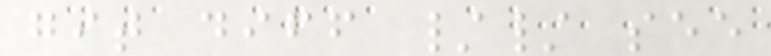git diff // see
